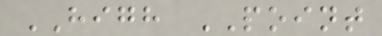HIGH POINT
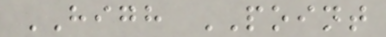HIGH POINT
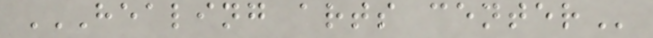HEALING ARTS CENTER
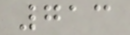713
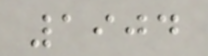1904
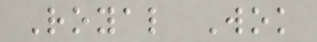Royal Wok
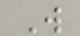W
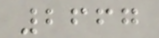2667
